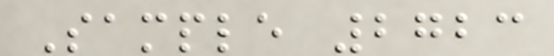Sample 2723
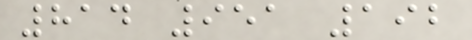814 951 192
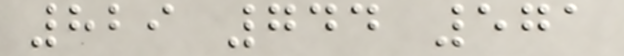829 744 571
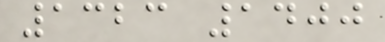1323 1400
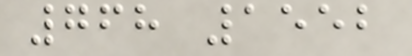768 1552
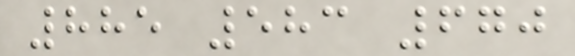885 583 670
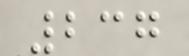237
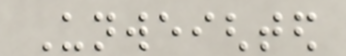Unweighted
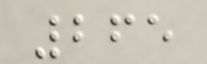265
